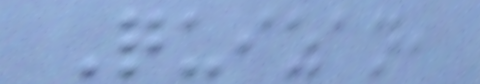Quizan,
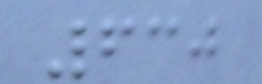630
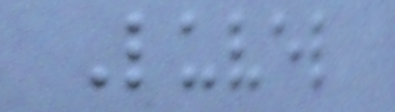Luvel
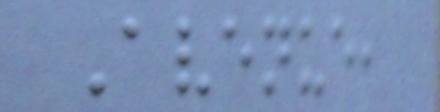Avenue,
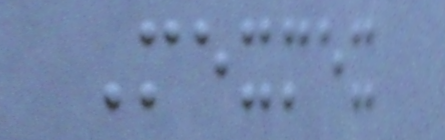Mexmex
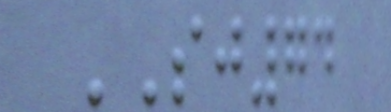SJ74
